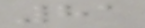81
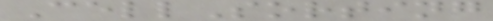CellSorting
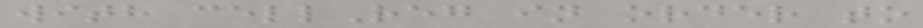with cellReg in order to
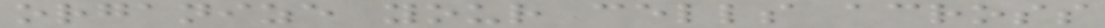organize your cells across
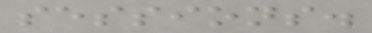sessions.
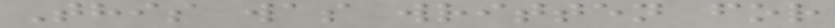This was written for
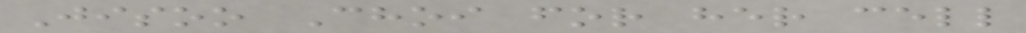Jisoo Choi for her cell
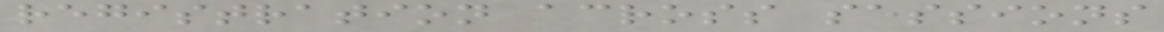registration across sessions
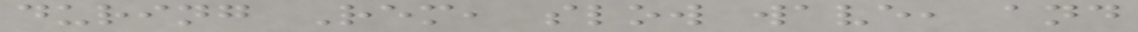during Rem, slow wave, and
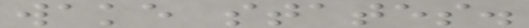wake states.
